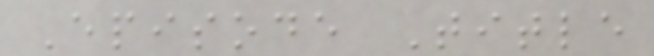Episode Title
